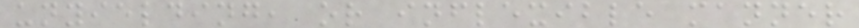unyielding, or inflexible manner
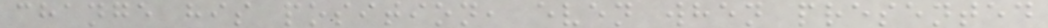change his position, even when presented
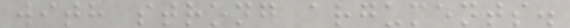with strong arguments.
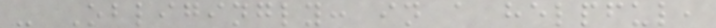- Obligingly: in a helpful,
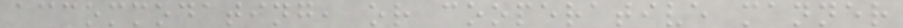accommodating, or cooperative manner
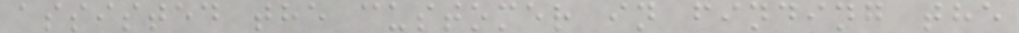assisted the customer in finding the
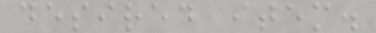desired item.
